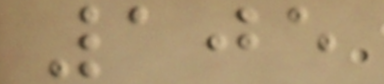105
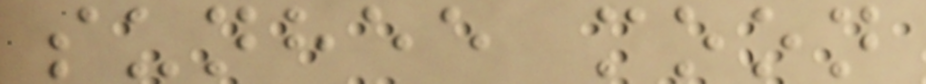sunhee moon
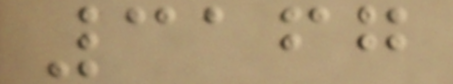3167
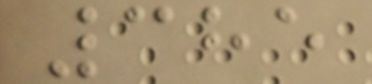385
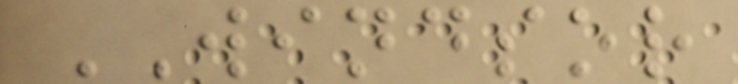WINDSOR
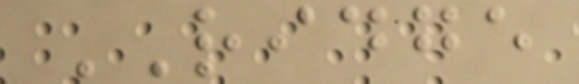RIDGE
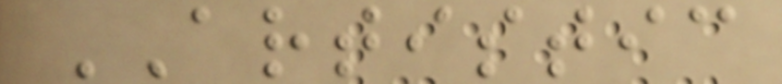ARTISTIC
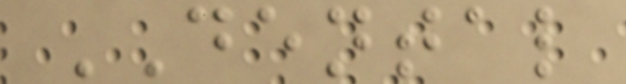DENTAL
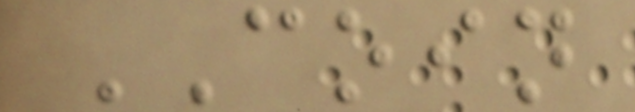COIN
